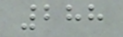288
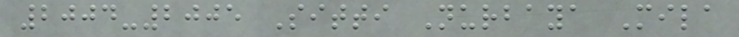2004-2005 Sitti Nurbaya Mila
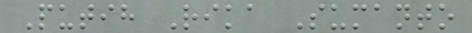Putih Rika Sumanto
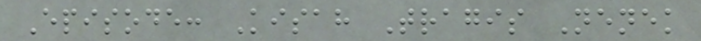Episode: Kisah Tragis Nenek
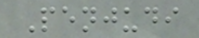Penjudi
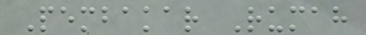Pembakar Rumah
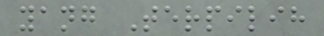yang Terpilih
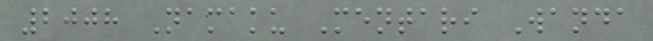2008 Namaku Mentari Wanda
